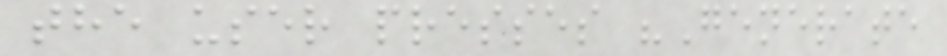the user presses "Generate
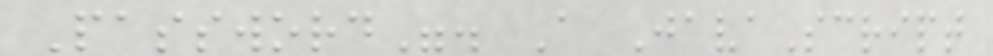Password". A JavaScript
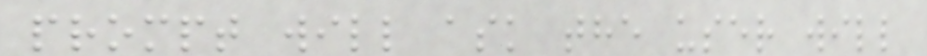prompt will ask the user will
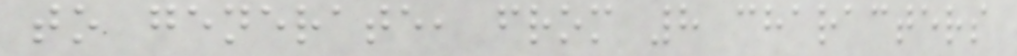to generate, from 8 characters
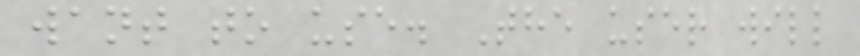want to use. The user will
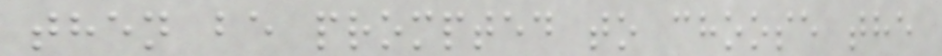then be prompted to choose the
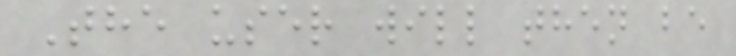The user will then be
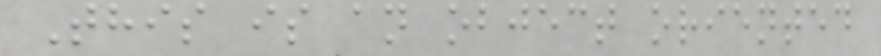This is an object oriented
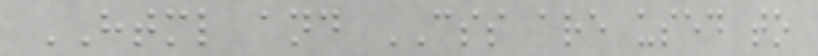HTML and CSS are used to
